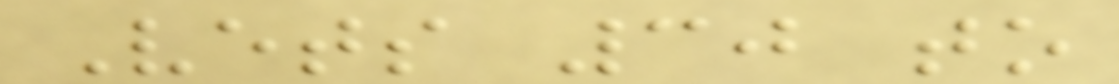Vets 30 to
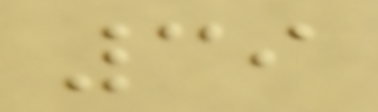39
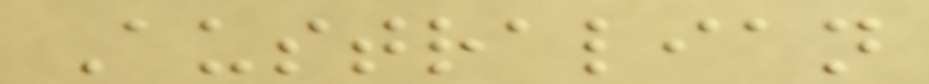Australian
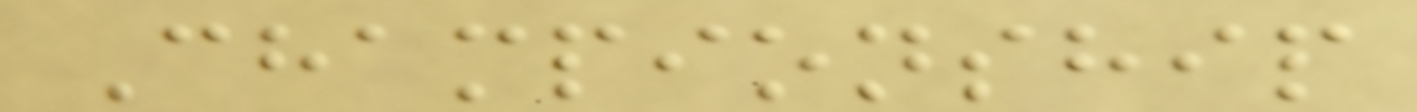Championship
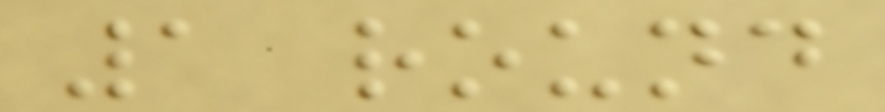1 round
